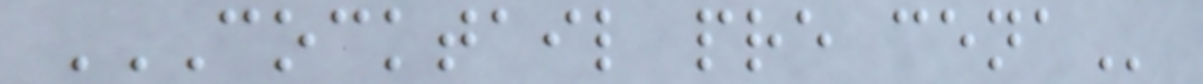COCKTAIL PRE CENA
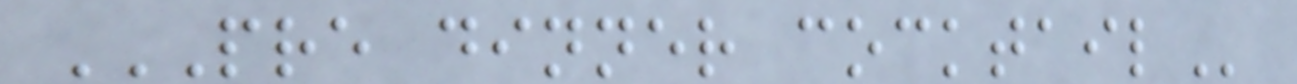PRE DINNER COCKTAIL
